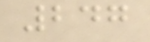247
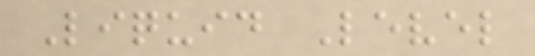Liquid Level
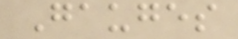Gauges
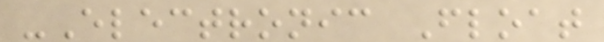-Electronic Float
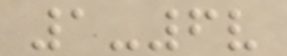1-6v
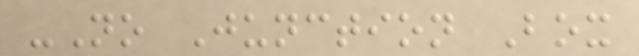-No Junction Box
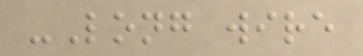-Long wire
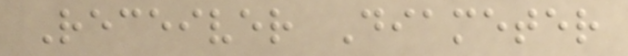Receiver Diameter
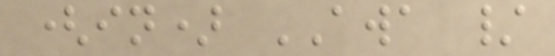(in) AWA /
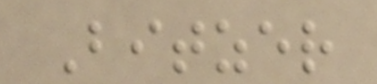Bitzer
